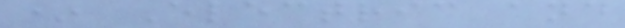* Electric and
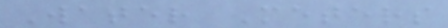Water Meters
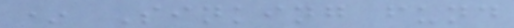* Sinking fund
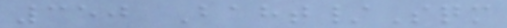350 Baht/Sqm
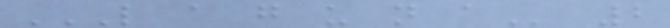L A G U N A 2
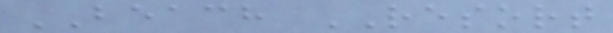BEACH RESORT
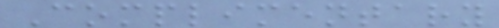Complimentary
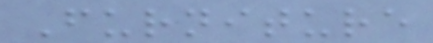Furniture
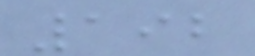192
